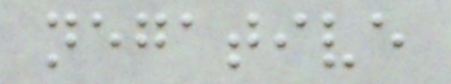negative
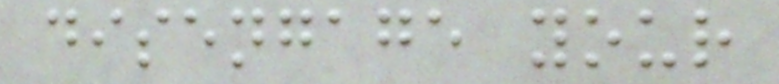disengage your
